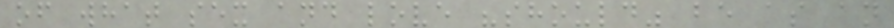of what sex and love "should" be as an
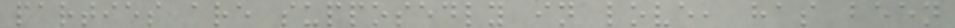parties are supposedly in love, has been
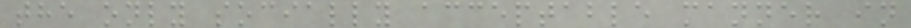the only socially acceptable manner in
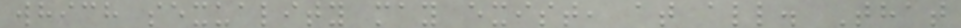which sexuality may exist, at all. That
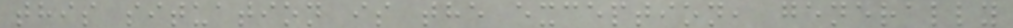this situation is the exception, generally
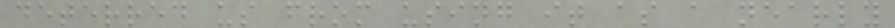deterred us from using it as a nearly
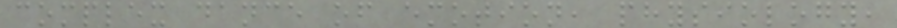complex dance of emotion, physiology,
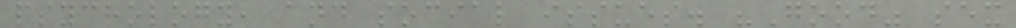psychology, and social issues. "Good" sex
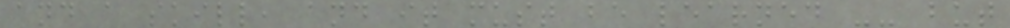and a skill, and it must be learned -- but
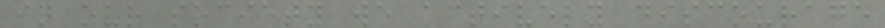in our society we actively discourage
